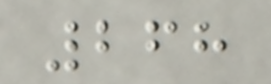268
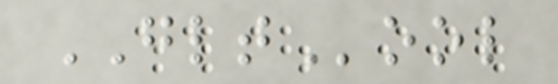GLTool
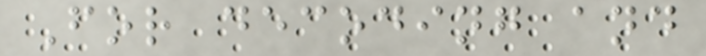For decoding and
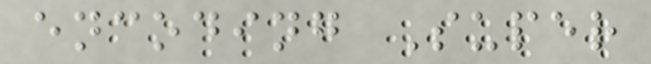encoding Super
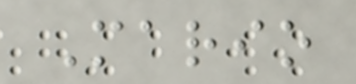Mario
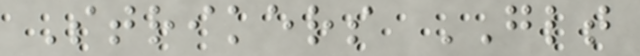Strikers GLT
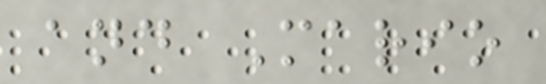and Mario
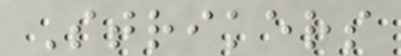Strikers
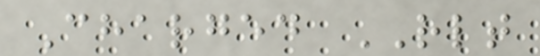Charged RLT
